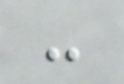-
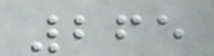265
